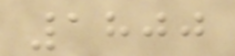1800
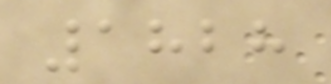1828
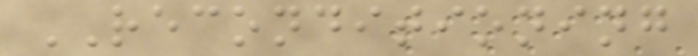RECONDITIONING
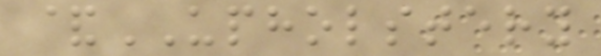&UPHOLSTERY
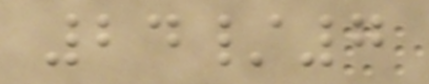24/7
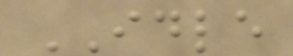IDLE
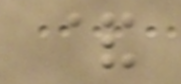&
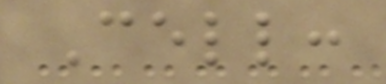Cell:
